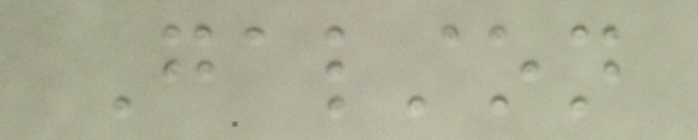Galston
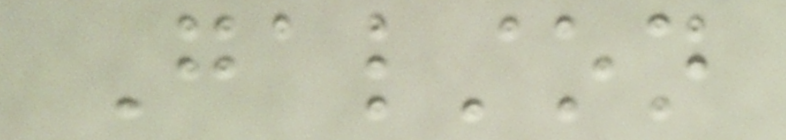Galston
